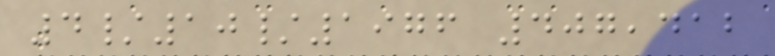4/10/1976 407,412
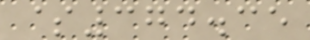$374.35
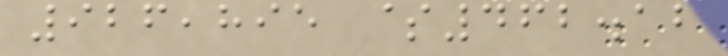926,895 $462.12
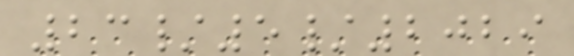23/5/2029
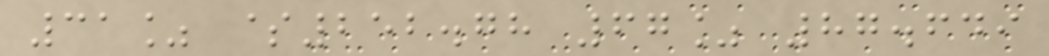31% $252.78 67% 87.649
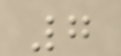7
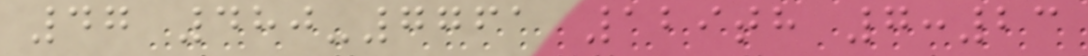47 480-7761 129th 7:23
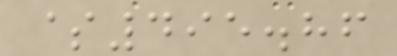$495.86
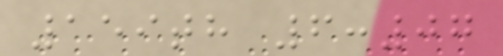159th 6:07
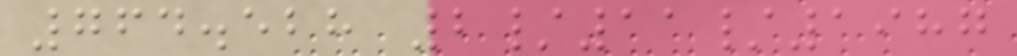764.528 2/11/1987
